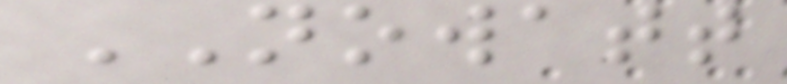NOWATT
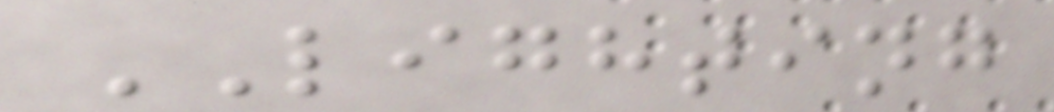LIGHTING
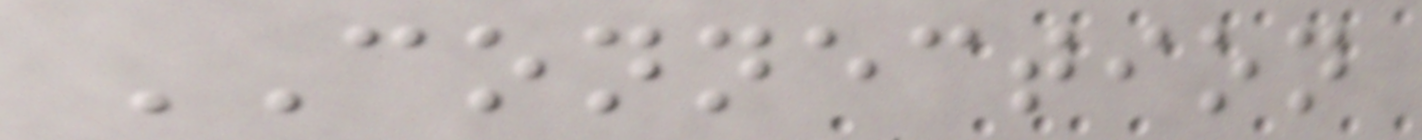CONNECTION
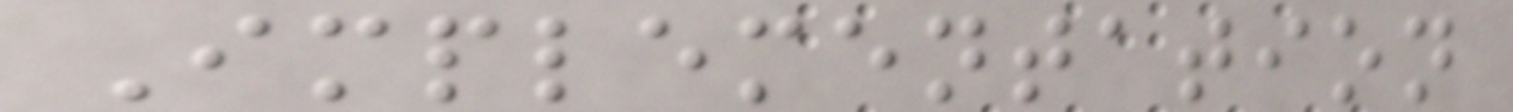Implementation
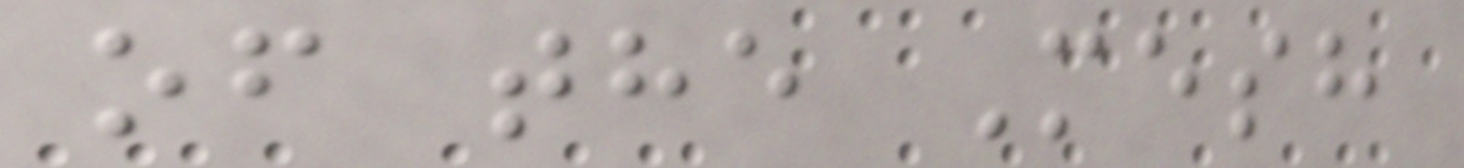of the Mesh
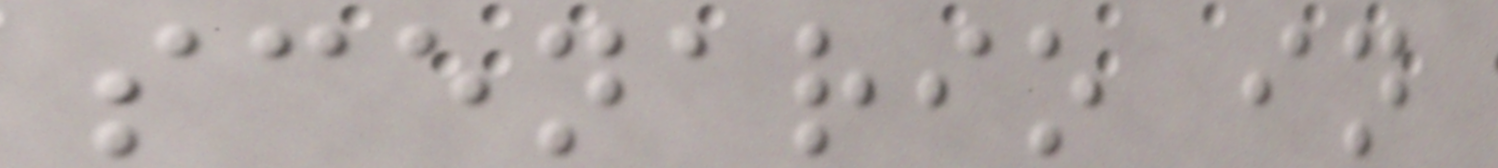scenario in
